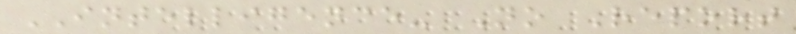INTELLIGENCE- No Report
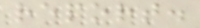report.
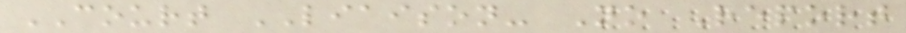COURT LIAISON- No Report
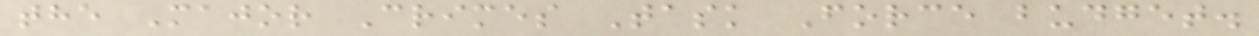the Major Crimes Task Force budget.
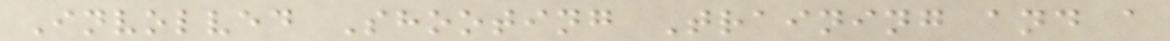Involved Shooting Training and a
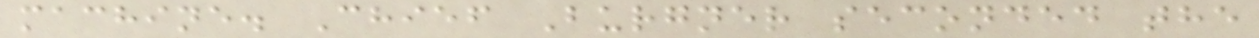machine. Chief Burgner seconded the
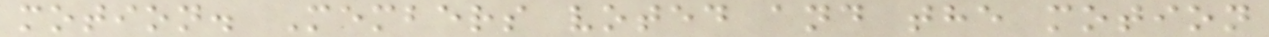motion. Members voted and the motion
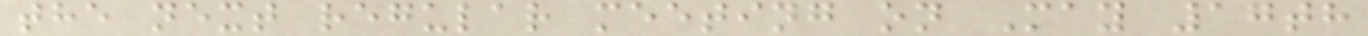the next regular meeting on May 17th
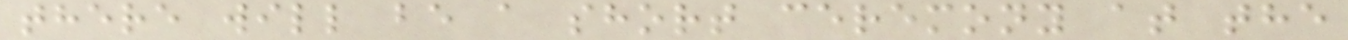there will be a short ceremony at the
